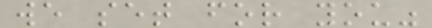we set for you"
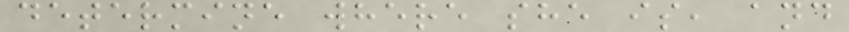determine where she is, and
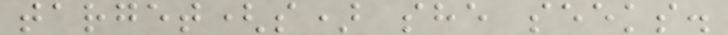target(s) she seeks.
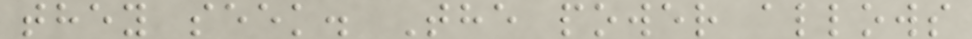they seek. The power allows
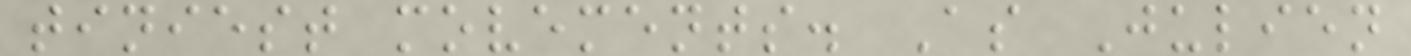tiniest movements. As Julien
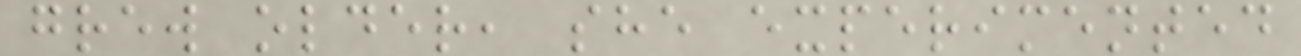grew older, she experimented
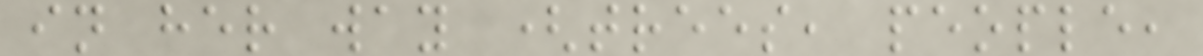in her way (trees, people,
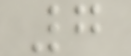7
